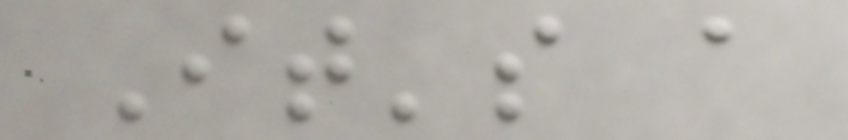It's a
